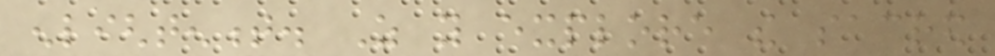enlightenment. As you explore the sacred
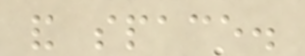and space.
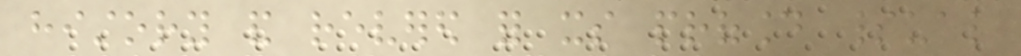history and revered for its profound spiritual
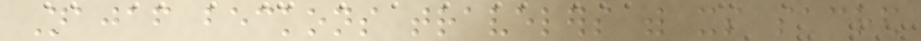Najaf beckons travelers with its sacred
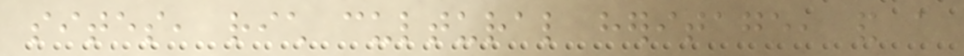sites, rich cultural heritage, and a
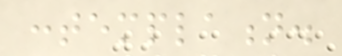contemplation.
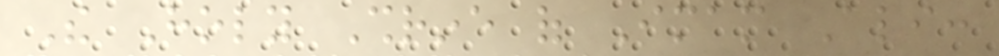The Holy Shrine of Imam Ali:
